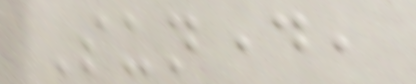Sunday,
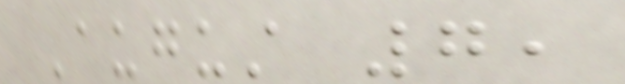August 7,
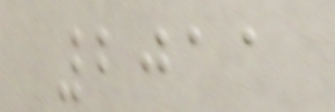2011
